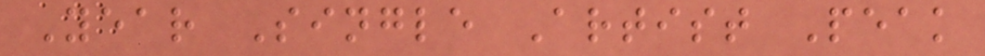Year Single Artist Peak
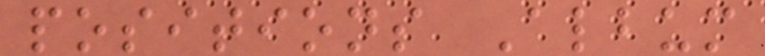positions Album
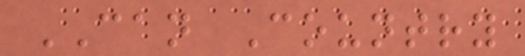CAN Country
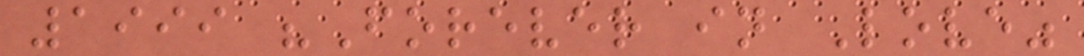1999 "Forever in Love"
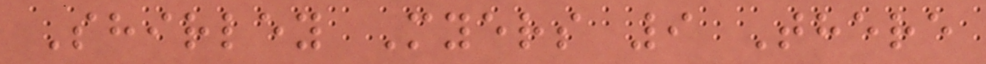Shirley Myers 9 There
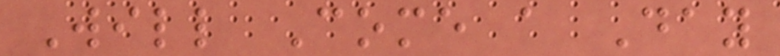Will Come a Day
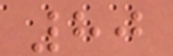80
